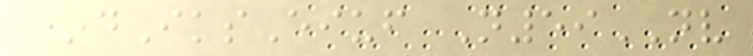*dIksEiuf N59NV
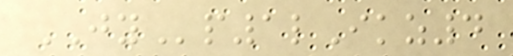JYp1lIkz4
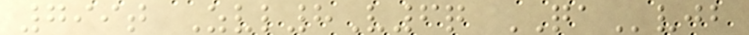799t Zvl8V6q QAvjb
